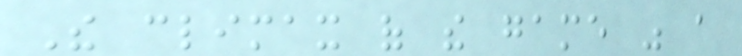The climax of the game was a
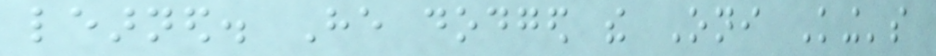learned. He dodged the Oni King's
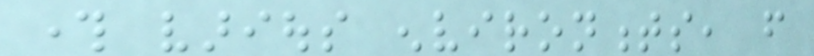through various environments, from
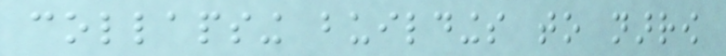collapsing buildings to narrow
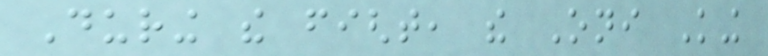During the fight, the Oni King
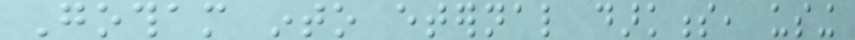Gotham into eternal darkness, using
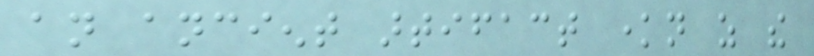an ancient artifact known as the
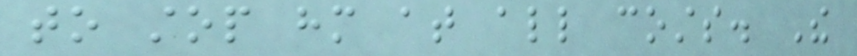to stop him at all costs. The
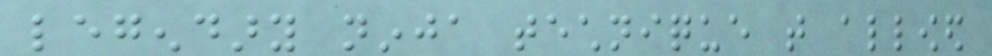legendary ninja technique that allowed
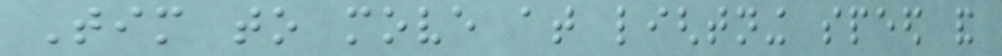Tim to move at lightning speed and
